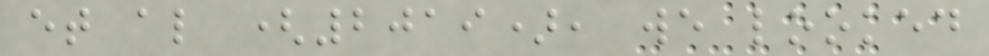et al (2019), we looked
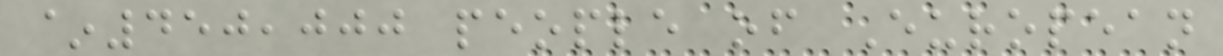~450,000 people of European
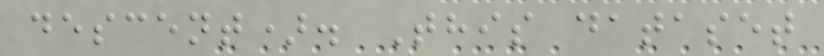descent). This dataset
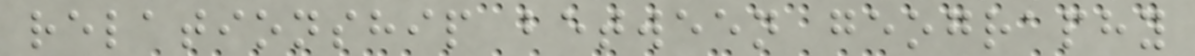relationship between geography
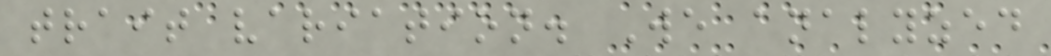trait variation. We analyzed
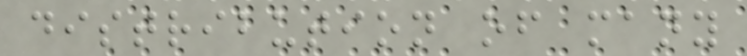distribution of many
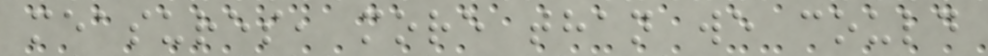measures, more than we could
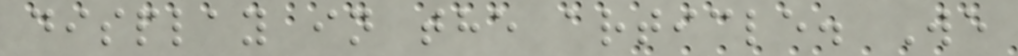display in the article. We
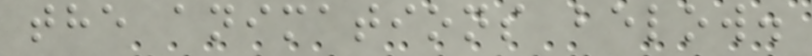the animations below.
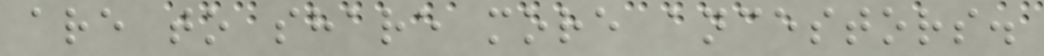are to share more ancestors.
